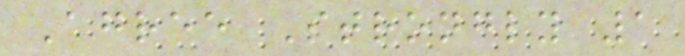Agree Strongly 1
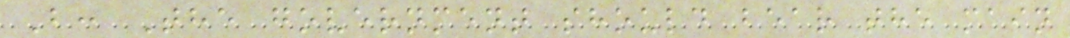B: The government should bear the main
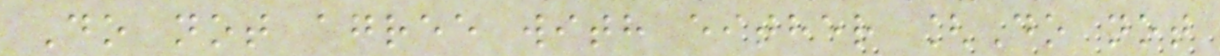Do not agree with either [Do not
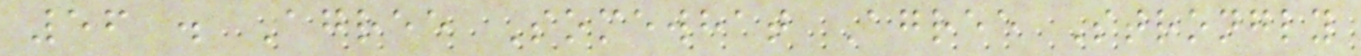56 . Agree Somewhat Agree Strongly
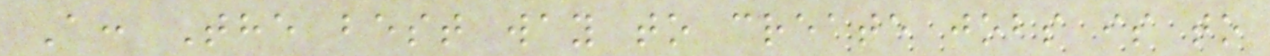A: The best way to create jobs is to
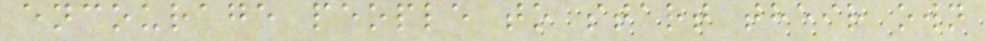encourage people to start their own
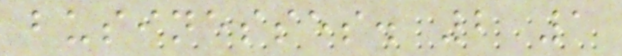businesses. 2 1
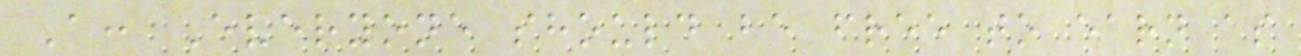A: Everyone should be free to earn as
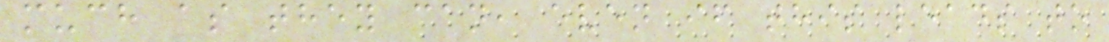much as they can, even if this leads to
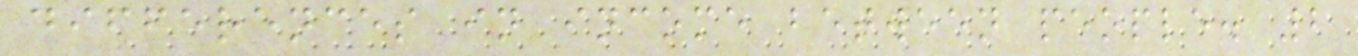differences in income between people. 2
